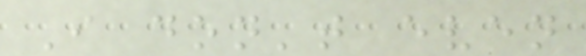I don't even
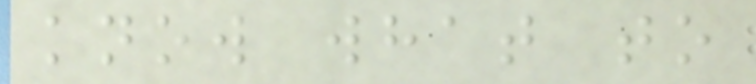know what to
